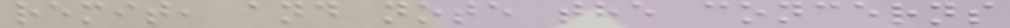remit, and note the concerns
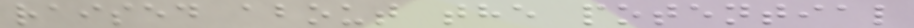raised about the potential
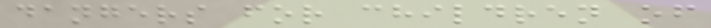dangers for children of
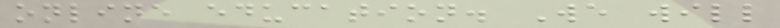online education. We will
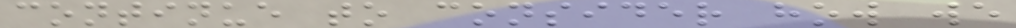continue to consider how we
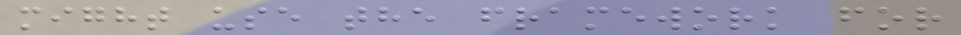might use the framework for
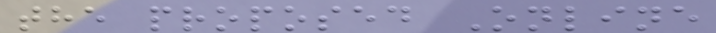the proposed Online
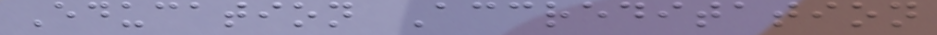Education Accreditation
